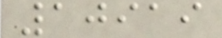10919
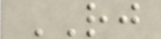RJ
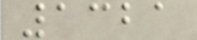1321
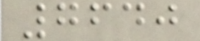7640
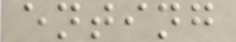enting
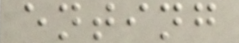enting
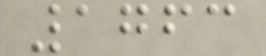1763
